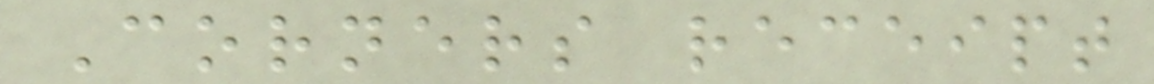Corners receipt
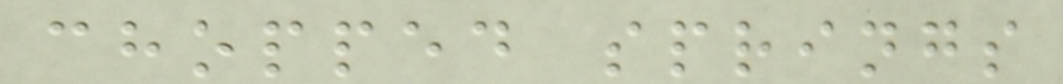chopped springs
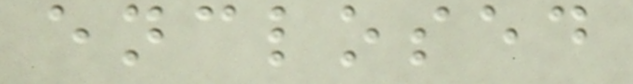enclosed
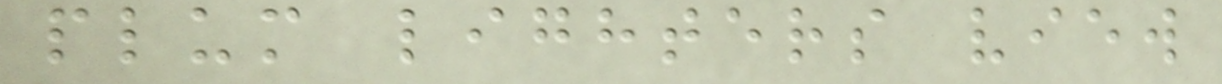plum lighters view
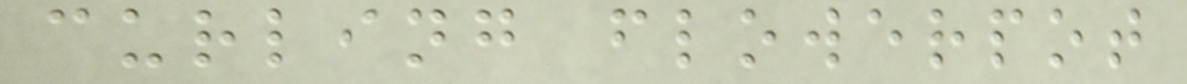curling flowerpot
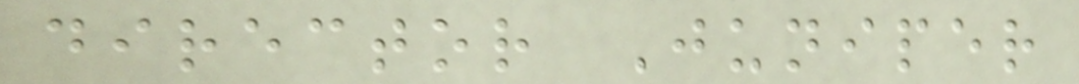director Juniper
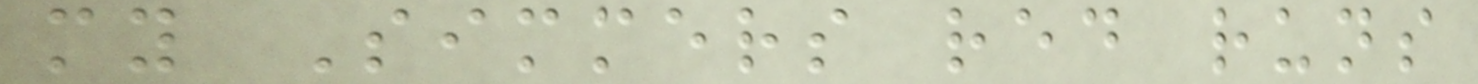my Simmers red runs
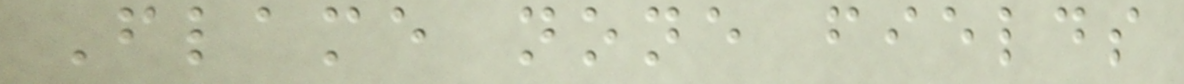Flame none fields
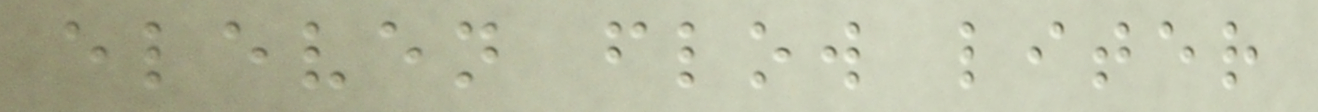eleven flow liter
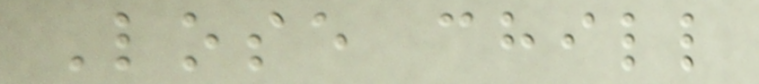Lose chill
